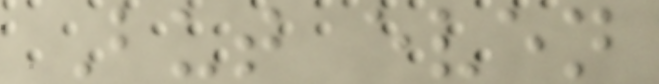But even
